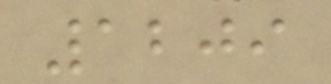1209
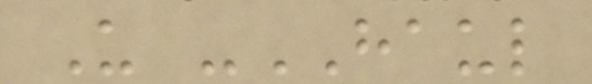U -HAUL
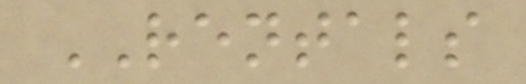RENTALS
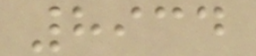8934
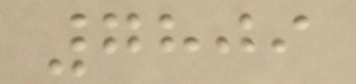7809
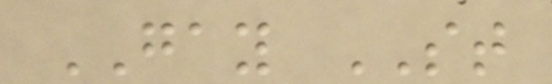GAY ST
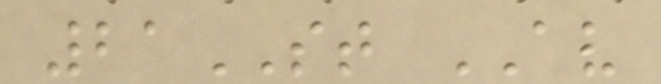21ST AV
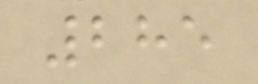285
